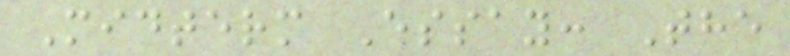Midterm Essay: The
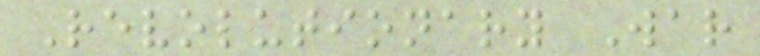Revolutionary War
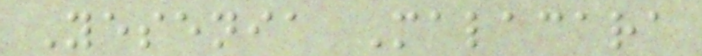Yesenia Malacara
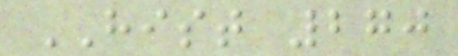HIST 270
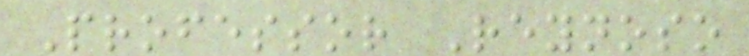Professor Reynoso
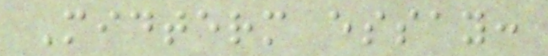Midterm essay:
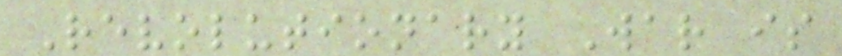Revolutionary War is
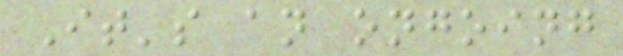It's an ongoing
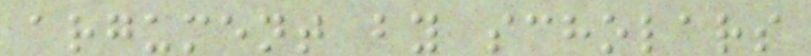argument by scholars
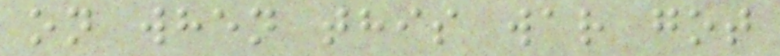on when this war got
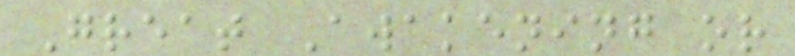Great Awakening or
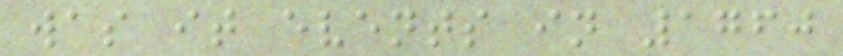was it events in 1760
